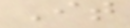It
